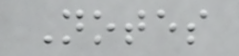Notes
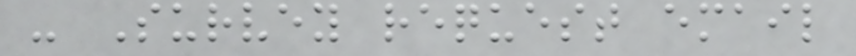- Survey request email
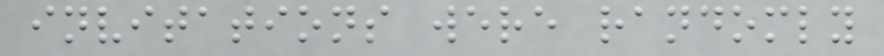invitations were randomly
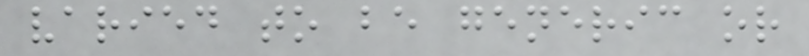varied to be generic or
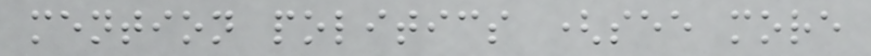mention politics (see more
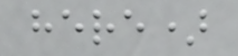here)
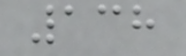138
